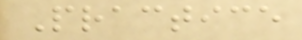Practice
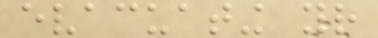evacuating your
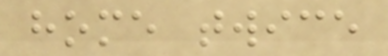home twice
